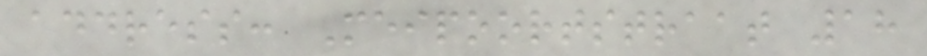address: Meipoortstraat 18
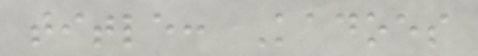title: Kadoes
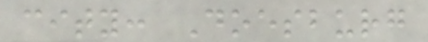city: Doesburg
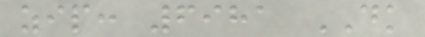zip: 6981 DK
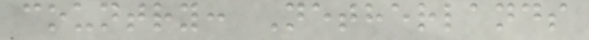country: Netherlands
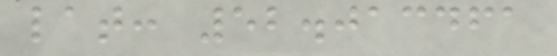lat: 52.013461
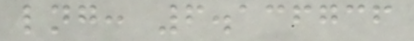lng: 6.136736
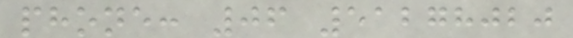phone: 06 51278020
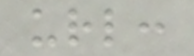url:
